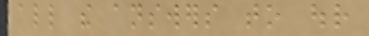all the answers to our
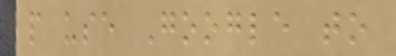people use Google to
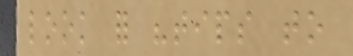look for "tips to
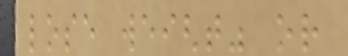lose weight" or
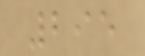295
